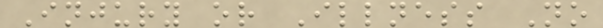Injury or Illness No
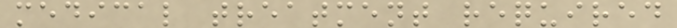medical treatment required
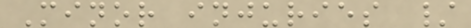Minor injuries /
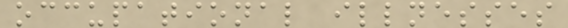occupational illnesses
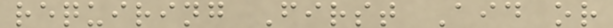requiring First Aid or
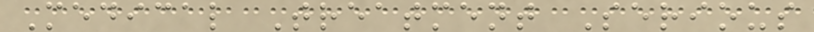Medical Treatment Serious
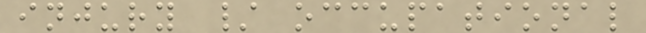injury / occupational
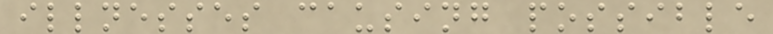illnesses causing possible
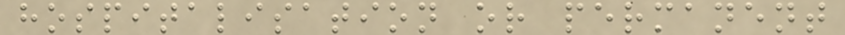hospitalisation or permanent
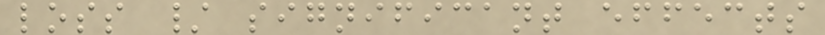loss / significant effects
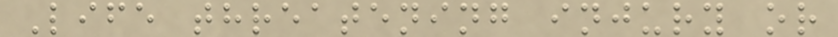Life threatening injury or
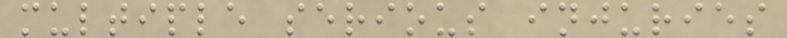multiple serious injuries
